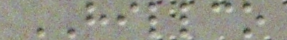HILLCO
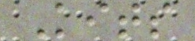Kits
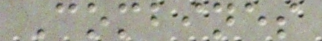Combines
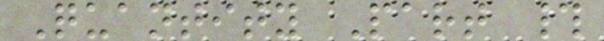Quantity Part #
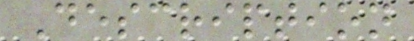Description
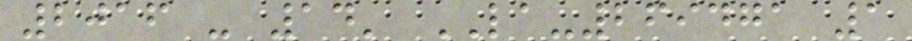2016 - 14' LA-269471 1
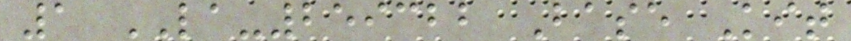1 LA-259322 Base Kit
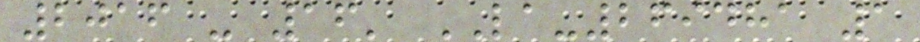2016 - 16' LA-269481 1
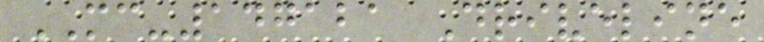MC-147121 Driveline
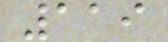119
